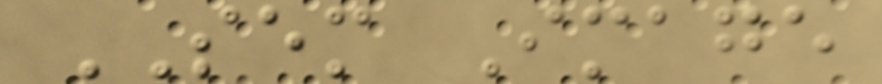SEM Image
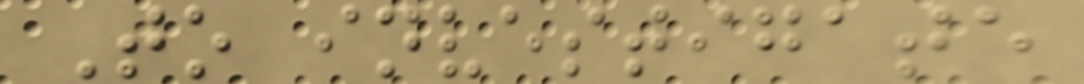To investigate
